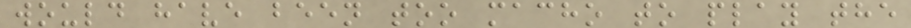would have been too macho to play the
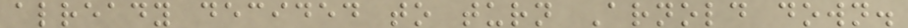already decided to turn Arnold down.
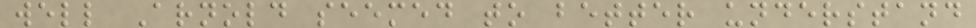well Arnold seemed to better understand
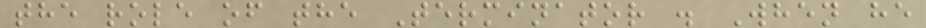the role of the Terminator . When he
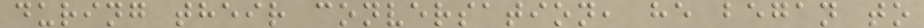during their conversation, he began to
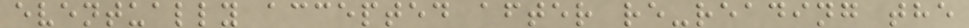eventually accepted after re-reading the
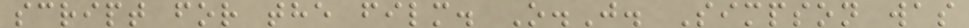script for the film. O.J. Simpson was
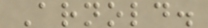Arnold.
